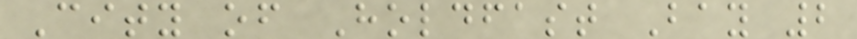City of Holdfast Bay 2
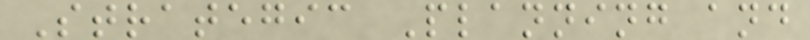Strategic Planning and
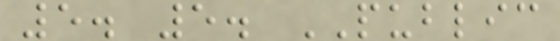5. 5. PUBLIC
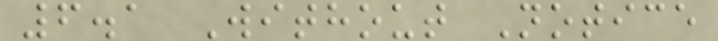6.1 Without Notice
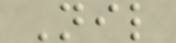Nil
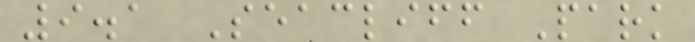9.1 Seacliff Park
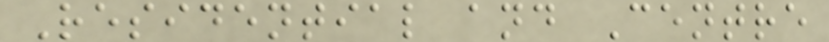Residential and Centre
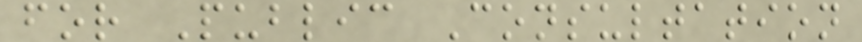for Public Consultation
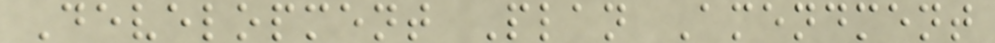Development Plan Amendment
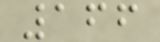166
